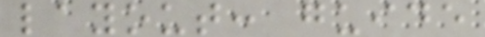layout: guide
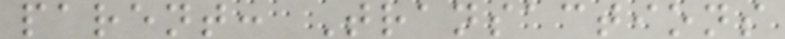parent: Transactions
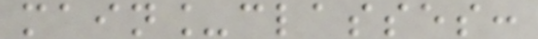main_classes:
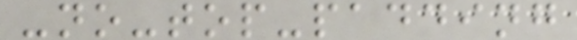-no-top-padding
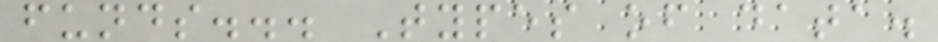funds... Types of data.
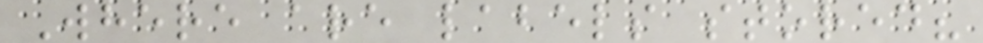Where are labels stored?
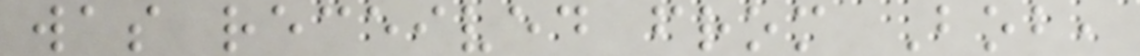was received from Bob,
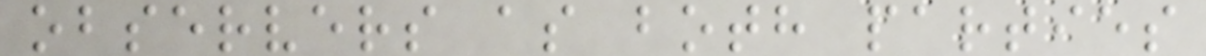observers as both parties
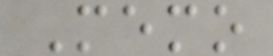Memo
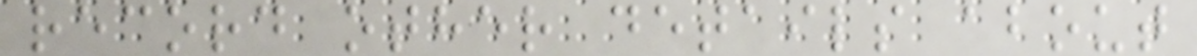record other details about
